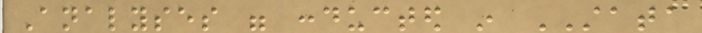Analyses were conducted in STATA
